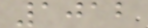1012
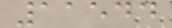11544
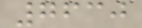7630
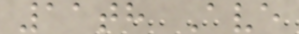11th Ave
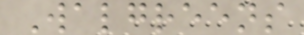Walgreens
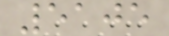5105
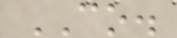CO.
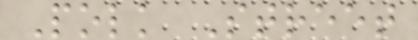Polk Street
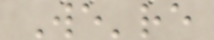We're
